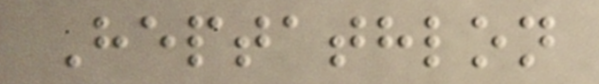Heptathlon
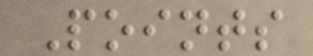Points
